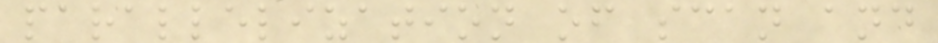parallelization of scan and
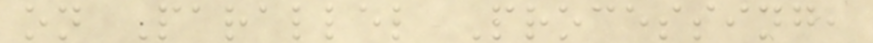on Parallel Processing,
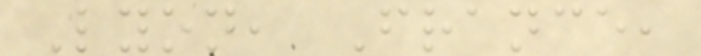Lyon, France,
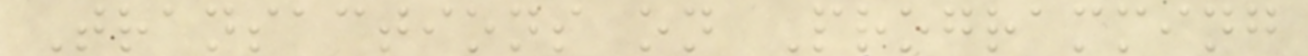Transactions on Programming
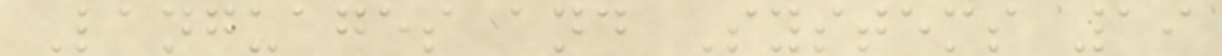Languages and Systems 19
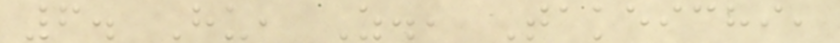6. Hu, Z., Takeichi,
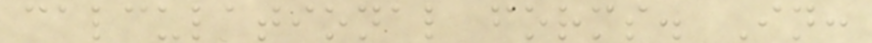calculational forms. In:
